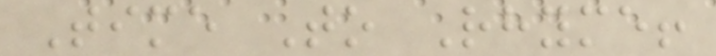Time To Rhyme!
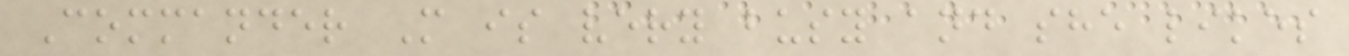Commander M is very busy and she likes
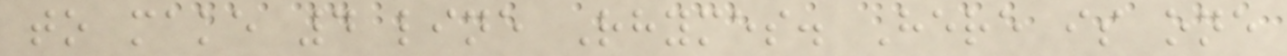to make 4 line Rhymes. Here is one
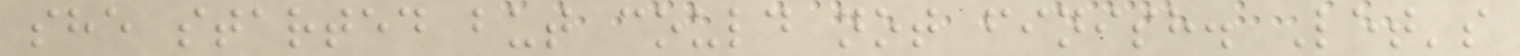she started but could not finish. Let's
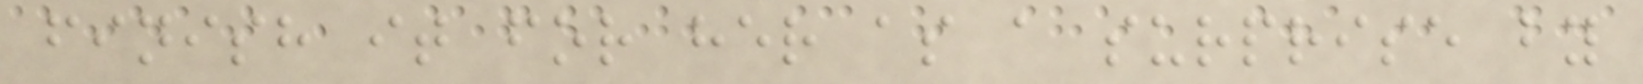finish it for her as a surprise by
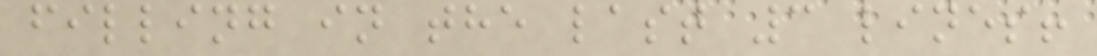filling in the last 3 lines!
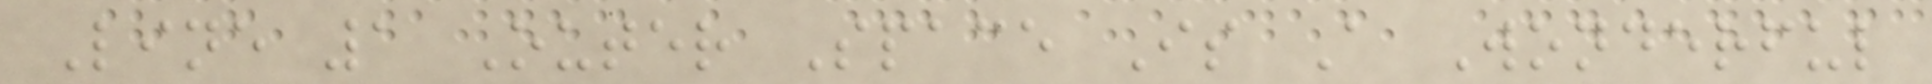Line 1 Outer Space Is A Wonderful
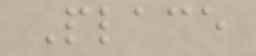Place
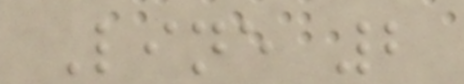Line 2
